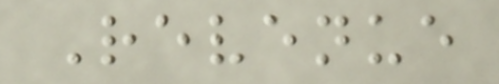Revenue
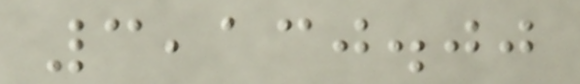3,130.00
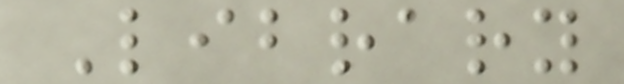Library
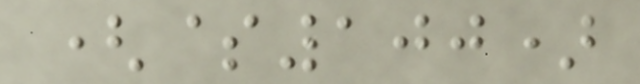($100)
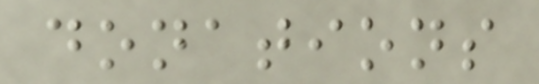donations
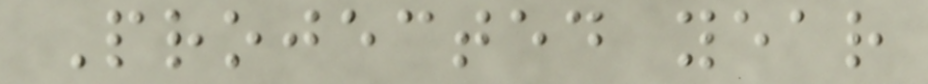Projected year
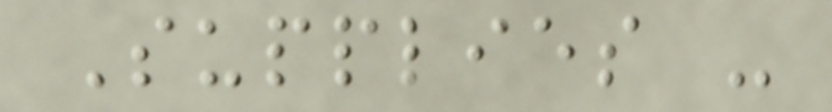Supplies -
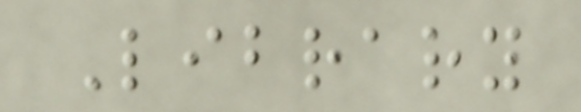Library
